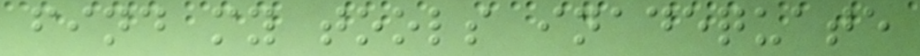find my tools inadequate
